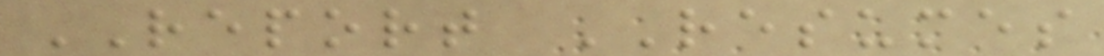REPORT RESUMES
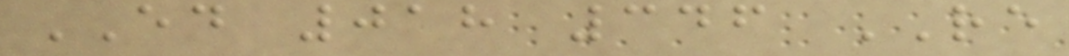ED 018 346 RE
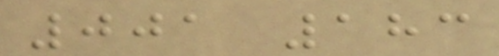001 183
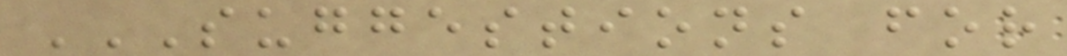SUGGESTIONS FOR
